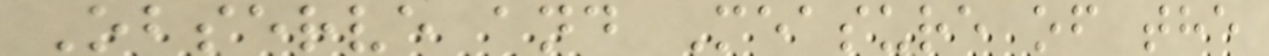Observe and Measure of the
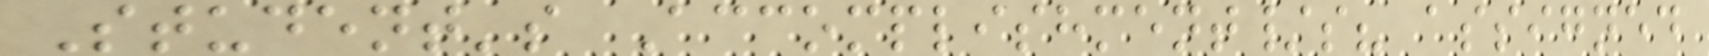Student's Accomplishment/s? assigned
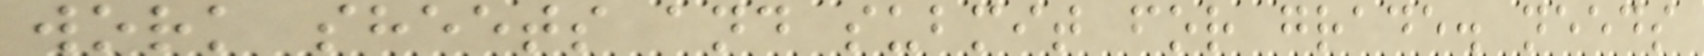work sheets and submit for grade. needs
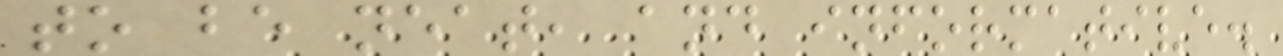to be neat, and informative.
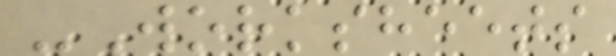-Worksheets
